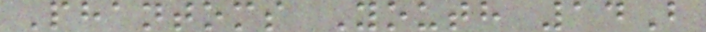Phantoms Youth 14B
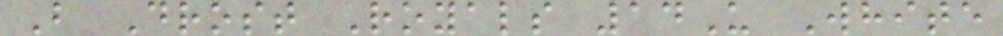B Drost Royals 14U White
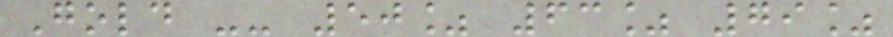Gold -- 50% 63% 79%
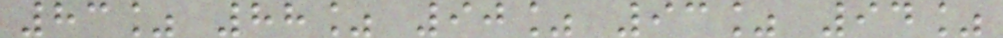83% 88% 90% 93% 94%
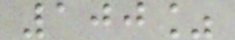100%
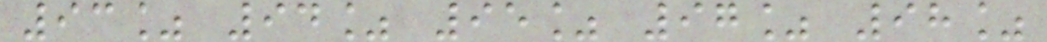93% 94% 95% 97% 98%
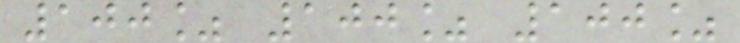100% 100% 100%
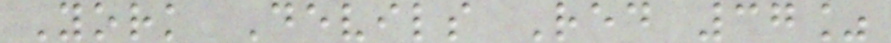York Devils Red 37%
